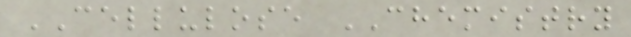CELLULOSE CHEMISTRY
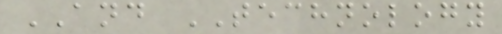AND TECHNOLOGY
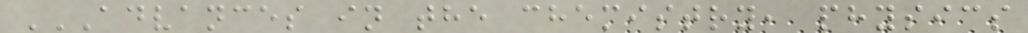ADVANCES IN THE CHEMISTRY, PHYSICS
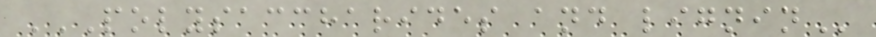POLYSACCHARIDES AND LIGNIN
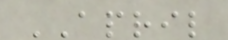APRIL
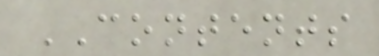CONTENTS
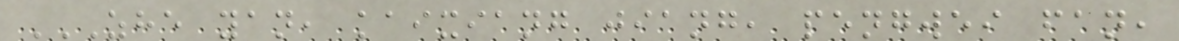ZHE YAN, KAIXIANG JIANG, PENGWEI FAN,
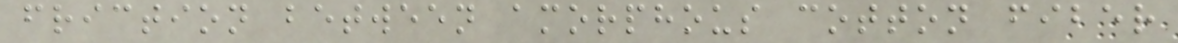friction between amorphous cotton fiber
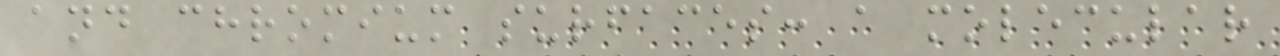and chromium surfaces: a molecular
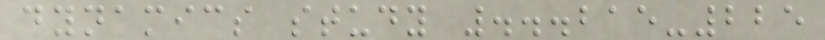dynamics study ...215-225
